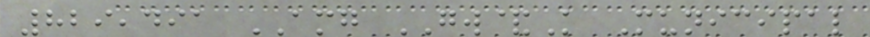829,491 AMG GW&K Municipal
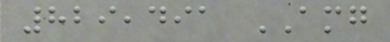829,491 AMG
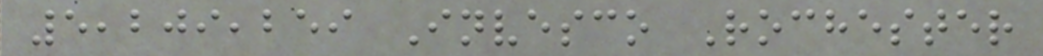5,209,259 Invesco Rochester
